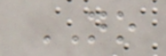NO
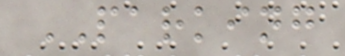PARKING
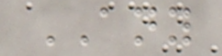ANY
